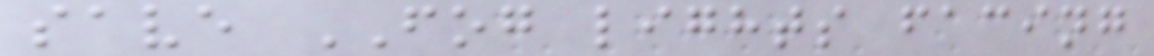save FOG lights facing
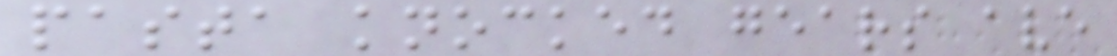pasta knocked gears ave
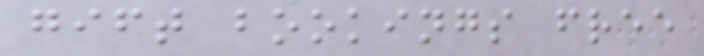gift bookings free
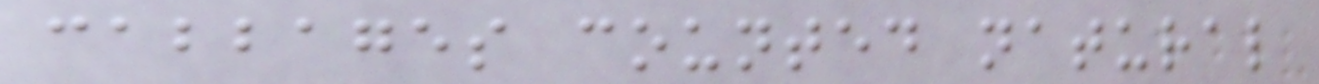cabbages counted natural
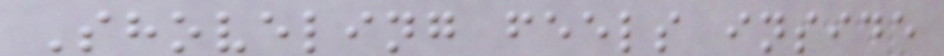Shoveling feels inside
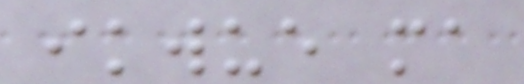ikwue ma
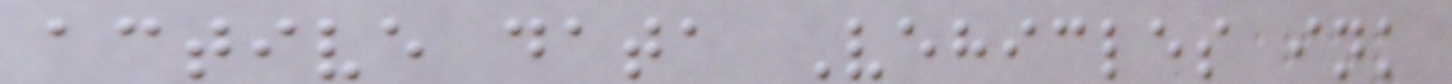active data Vehicles ink
